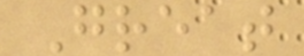Great
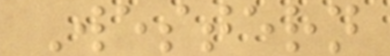Western
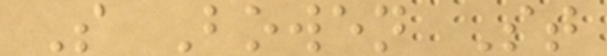S Bowen St
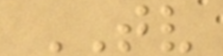TV
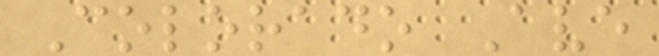Colorado Ave
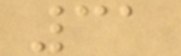31
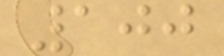100
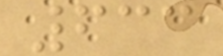633
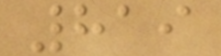819
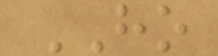HO
